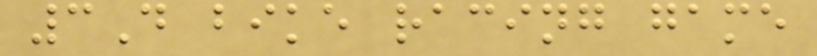3D bike racing game
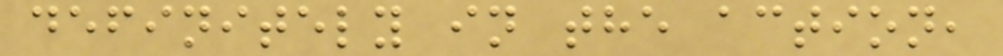definitely in the action,
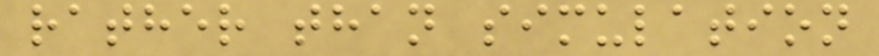rather than simulation
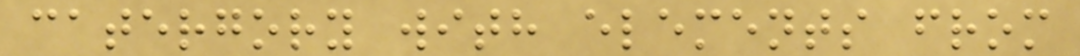catergory with elements from
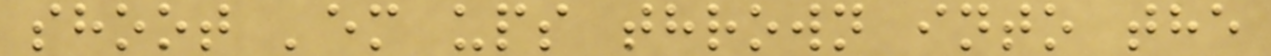shoot 'em ups thrown into the
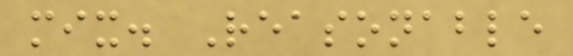mix. Reasonable
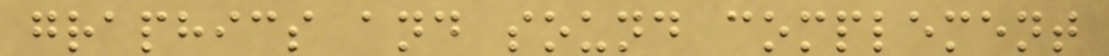graphics and sound complement
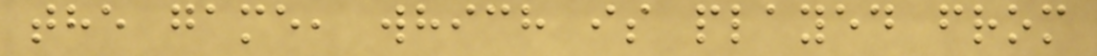the game, which is played from
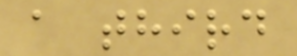a third
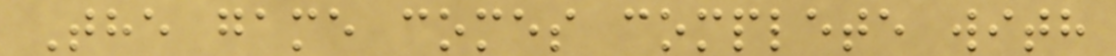The game comes complete with
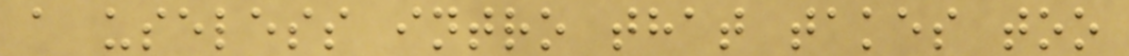a useless intro that takes too
